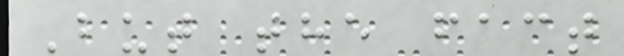But the fact
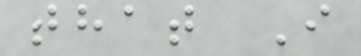that I
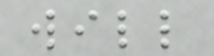will
